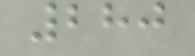280
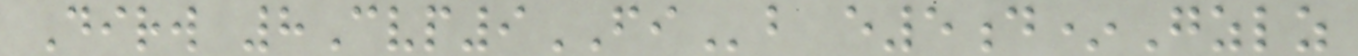Dirw 8Cvp9FIb e5d*Gzlz
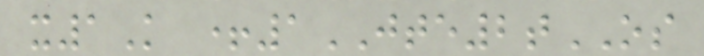x1K +1JTE2tOS
